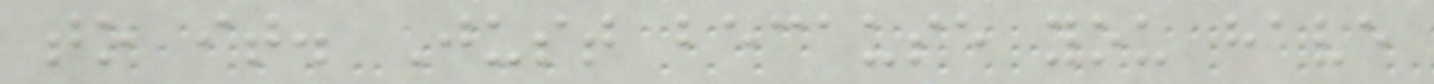to it. Just because you have
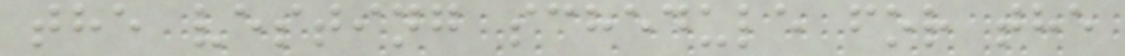the vesting schedule for the
